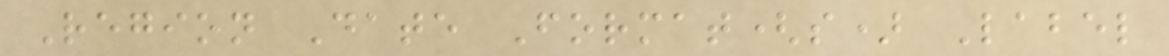Region Date Format(s) Label
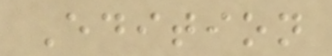Edition
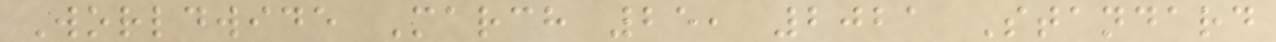Worldwide March 25, 2021 Standard
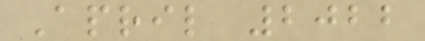April 2022
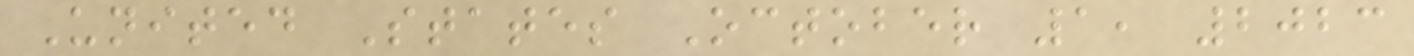United States October 1, 2023
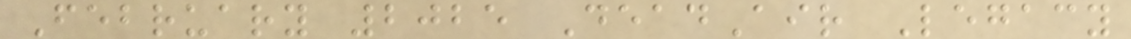February 2025 DeadAir Legacy
